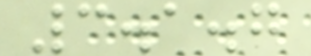3.1.7
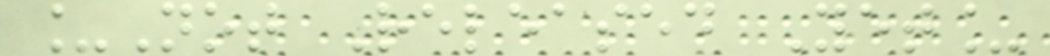_Not Released Yet_
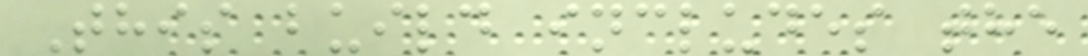This build includes the
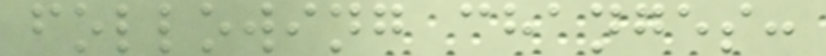following changes:
